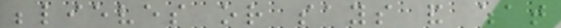believes or says and what
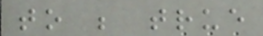to be true
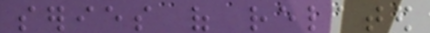series of related
